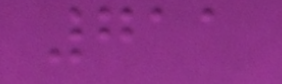711
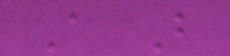A B
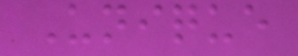Unique
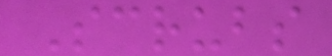Scrubs
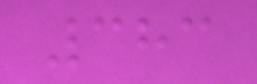383
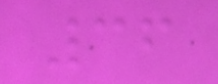36
